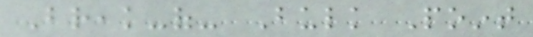Break-of- Bulk Point
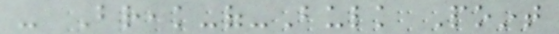- Break-of-Bulk Point
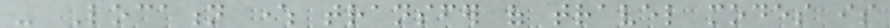- Location where transfer of travel modes is
